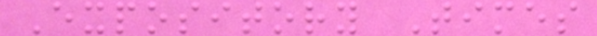Expository Times
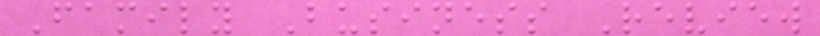Family Business Review
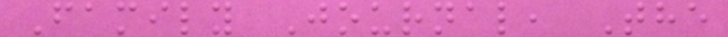Family Journal, The
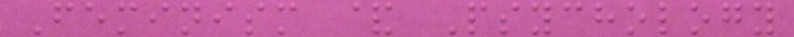Feminism & Psychology
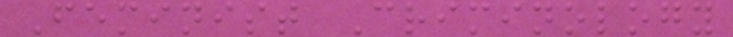Feminist Criminology
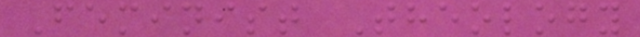Feminist Theology
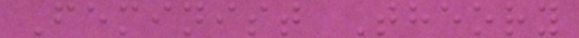Feminist Theory
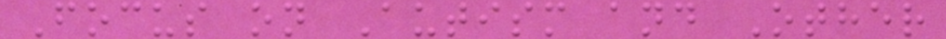Focus on Autism and Other
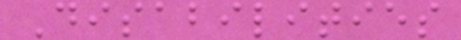Disabilities
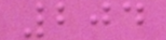204
